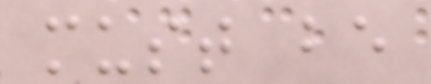must be
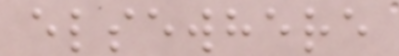elsewhere
